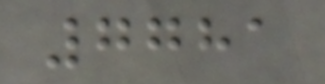7781
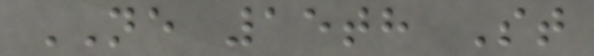NE 15th St
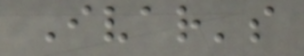Ivar's
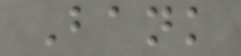Bank
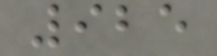925
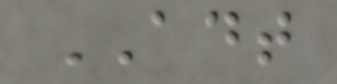ADT
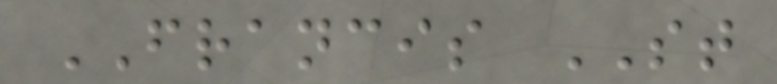FRANCIS ST
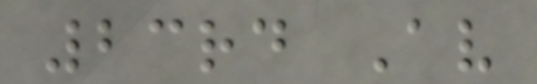23rd Av
